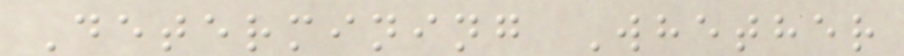Determining Whether
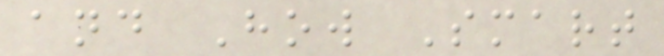and How Smart
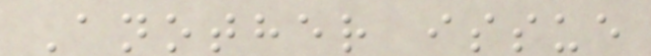Another issue
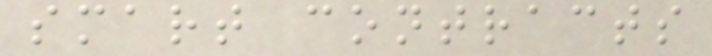smart contracts
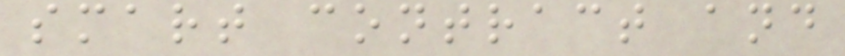smart contract and
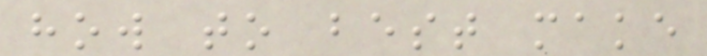how to best make
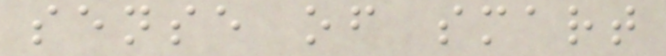sense of smart
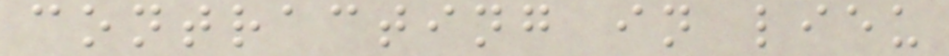contracting in lieu
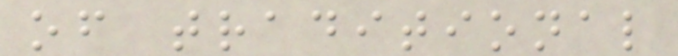of traditional
